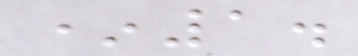*1.
